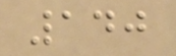140
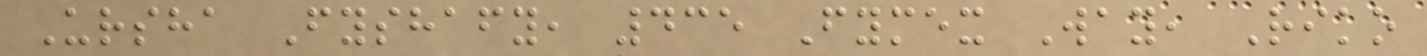Ursha Fyshafy, 435 Fymex Way, Riko
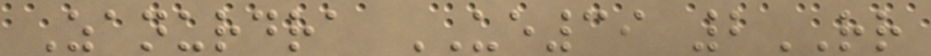Zanurdra UE39 2RR
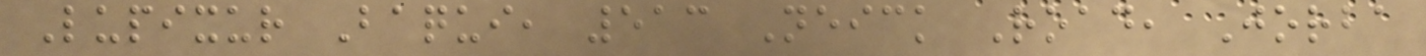Lupixur Baqui, 513 Neick Road, Jorba
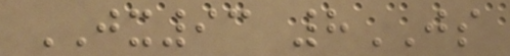JX93 8JS
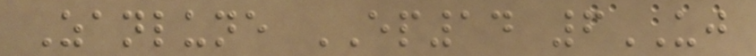Zanlune EP14 6UJ
